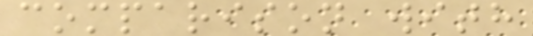comparison with
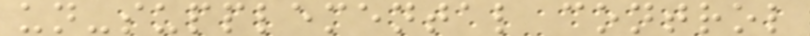un-supplemental control
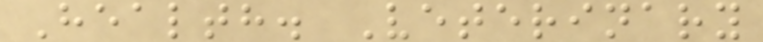Health. Veterinary
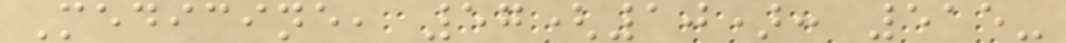Medicine, 57(10): 515-
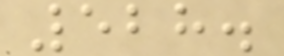528.
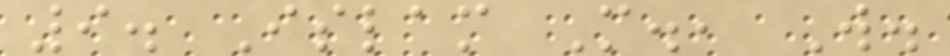9. Islam M., W.
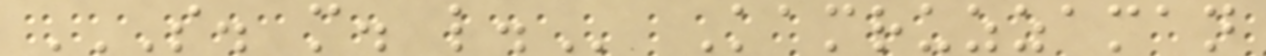S. M. L. Kamruzzaman
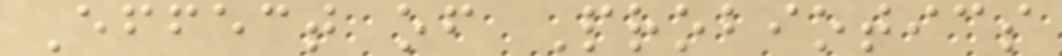Effect of Probiotics
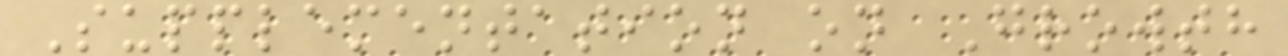Supplementation on Growth
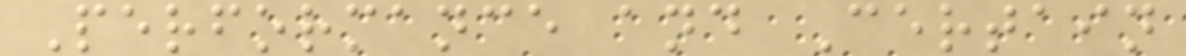Performance and Certain
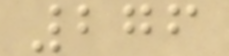276
